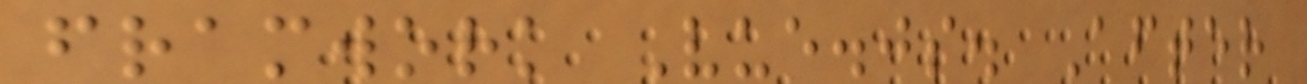framwork Vue.js. After
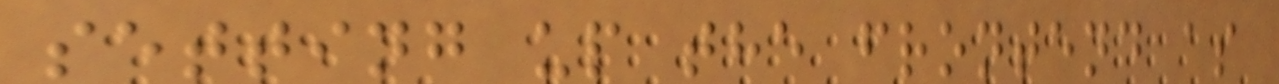setting up the frontend as
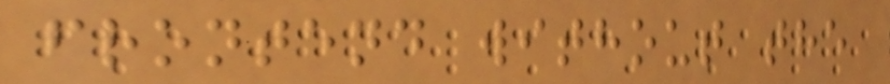frontend without the
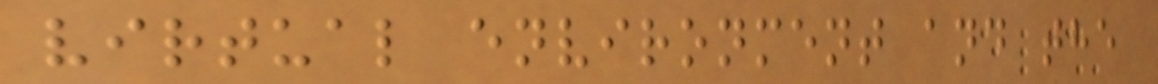virtual environment and the
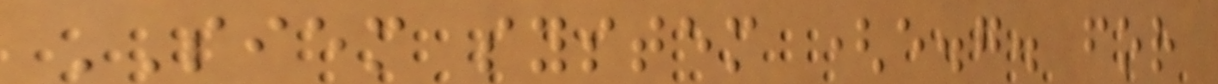SIEM system (e.g. for
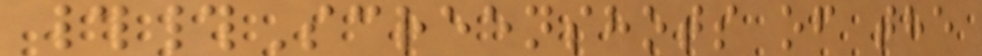##Screenshots of the
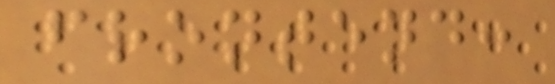frontend:
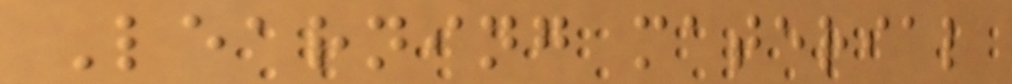Learning material
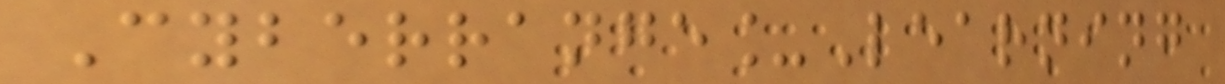Cyberrange_Learning
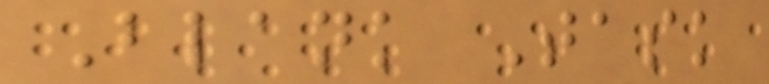Blank Task
